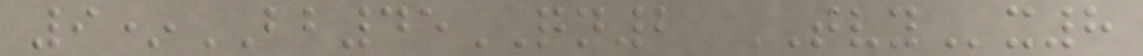9*BB45QN2 TVYx8
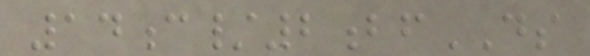14c/2bfDS
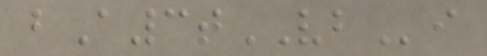bA3tVBi
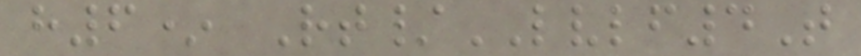h6* Rt/LVLF4T
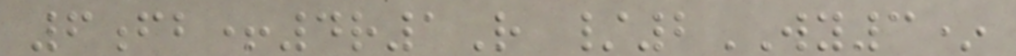6fb+4r1R /2WY3*
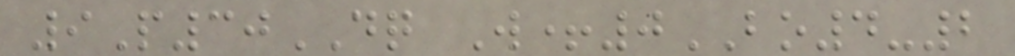9P30DQ W+0BO4-2
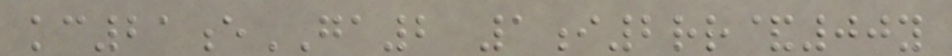kc21eGA2 1i2rr&00y
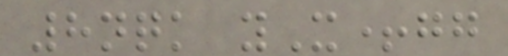8nqk yX+gg
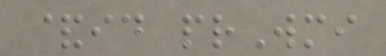&id prWmi
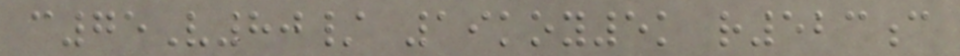c75V80/ 19koy5k r523c
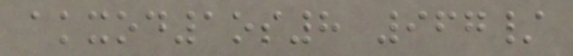akxod1os8 967/
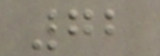72
